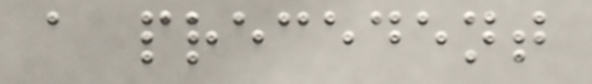a precedent
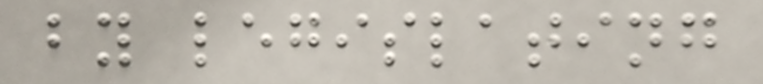by legislating
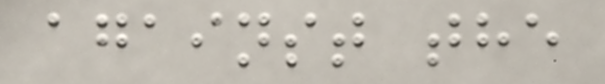against the
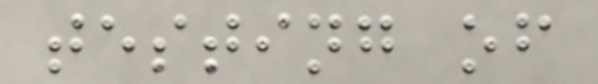testing of
